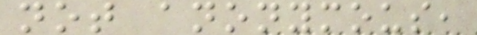not anonymous,
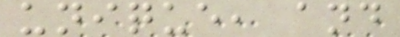unique, and
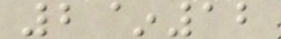2~12
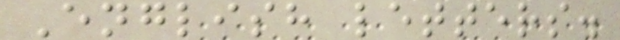English letters.
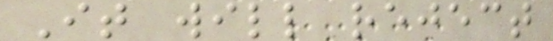It will reject
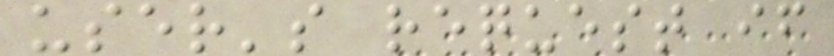user's request if
